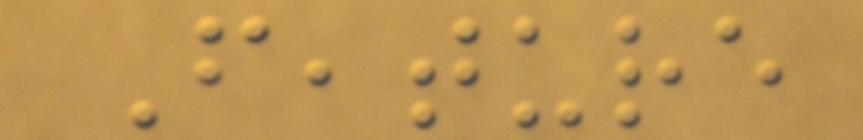Feature
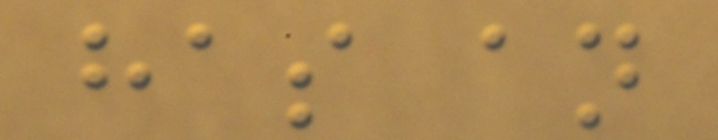has an
